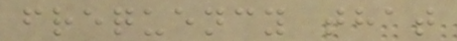frequency that
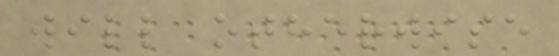will otherwise
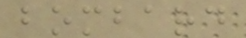bombard
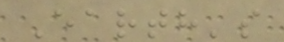Earth's
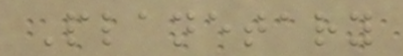Planetary
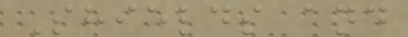Shields and
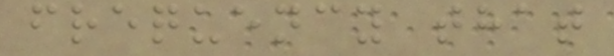frequency that
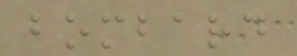bombard
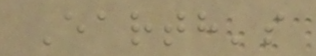Earth's
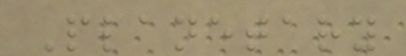Planetary
